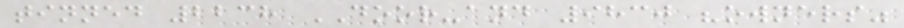tinned 2238 DOOR-and 9830 "owners"
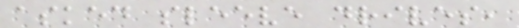asked sleeve drives,
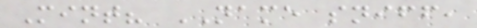Mint? NAME sniff,
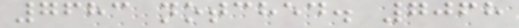7683 notched. 7068
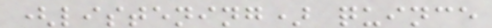(listening) quince
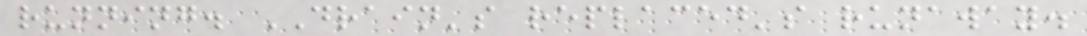running. DRAIN's replaced's runaway.
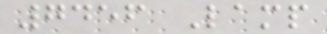7456 Lamp
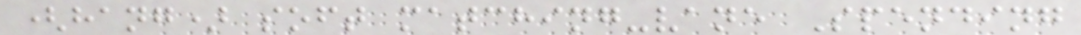(hang) soft matching-vane Spending
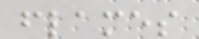flames
